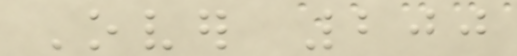Over 200
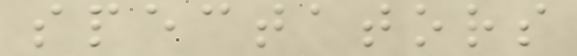spectators
